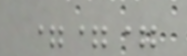===
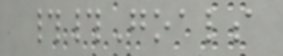##Goals
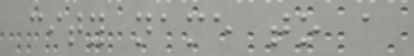city name to a
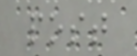post
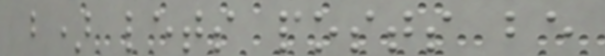b) lets posts be
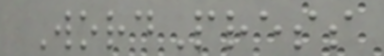WordPress
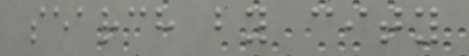search by city
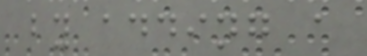by adding a
